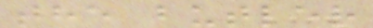the butler
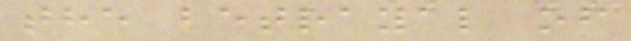the betrayal of
